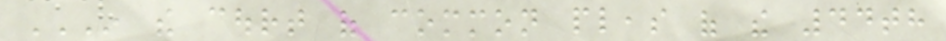IN THE COURT OF COMMON PLEAS OF THE 44TH
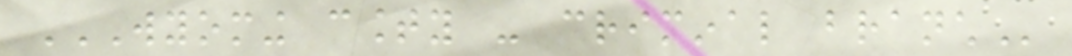WYOMING COUNTY - CRIMINAL BRANCH
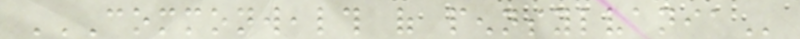COMMONWEALTH OF PENNSYLVANIA
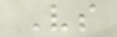Vs
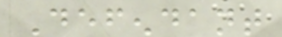Defendant
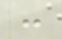:
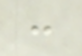:
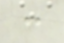:
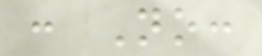: No:
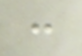:
